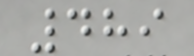489
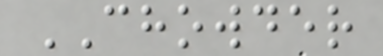CHOWDER
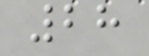28
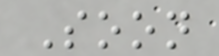Soon
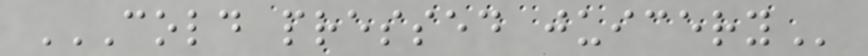COLD PRESSED JUICERY
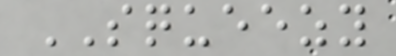SQUEEZY
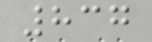837
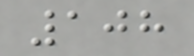108
